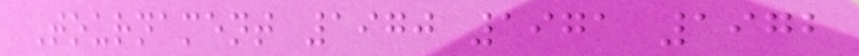Tournament 1970 1971 1972
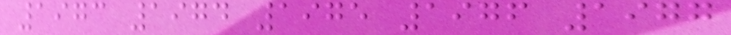1973 1974 1975 1976 1977
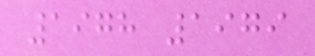1978 1979
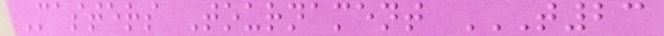Masters Tournament T23
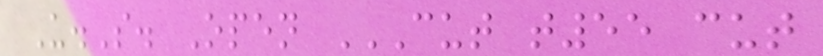U.S. Open CUT T55 CUT
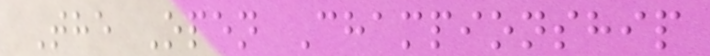The Open Championship
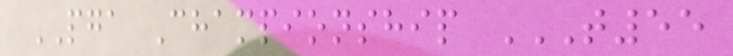PGA Championship T55
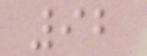92
